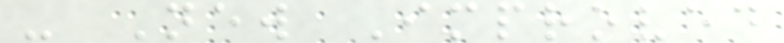- New Improved
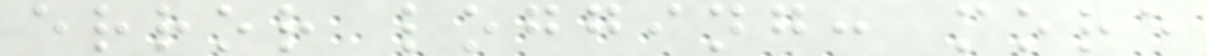error logging: more
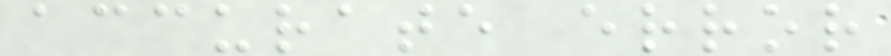accurate error
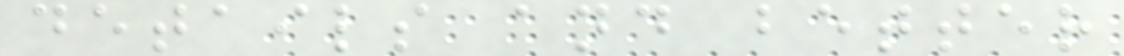details and better
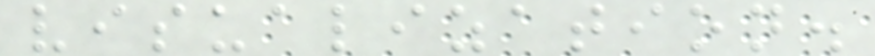visualization.
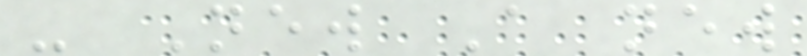- New A new
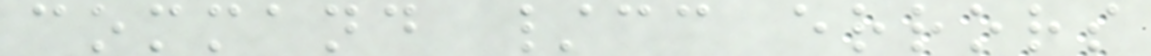command /cc errors
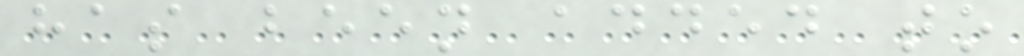has been added to
